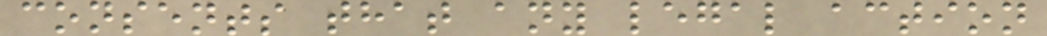consents that any legal action
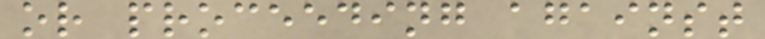or proceeding against
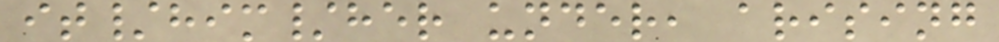it/him/her under, arising
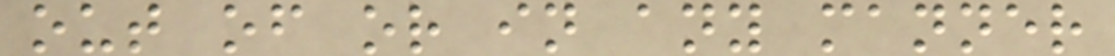out of or in any manner
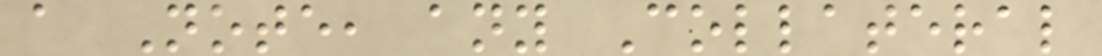a Note, any Collateral
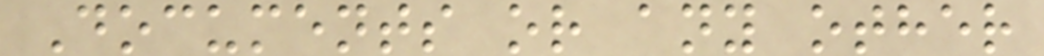Documents or any other
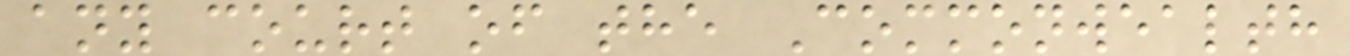any court of the Commonwealth
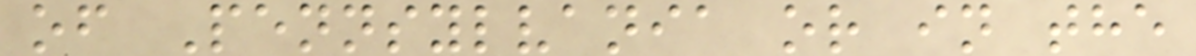of Pennsylvania or in the
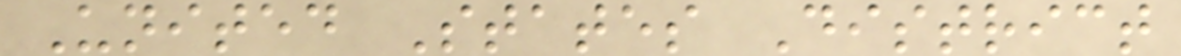United States District
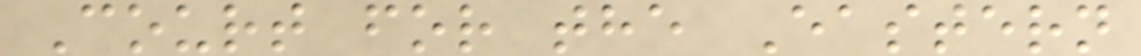Court for the Eastern
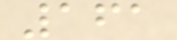161
